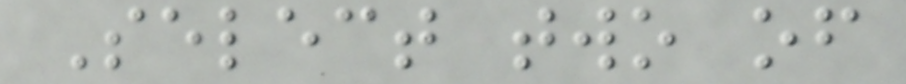Select two of
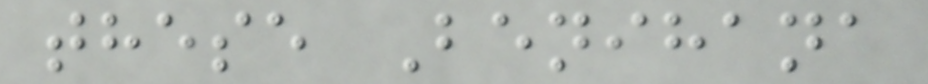these Benihana
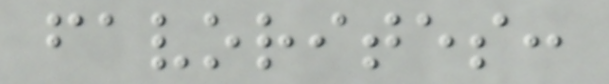favorites:
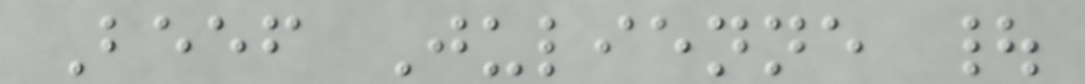Beef Julienne |
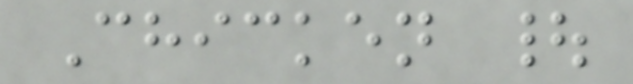Chicken |
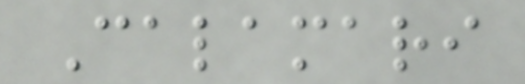Calamari
